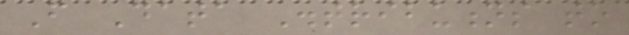From Data Distributions to
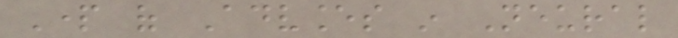Part of Advances in Neural
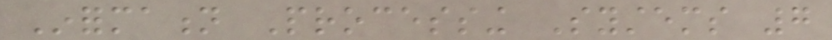Information Processing Systems 7
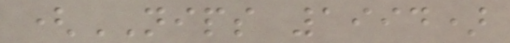(NIPS 1994)
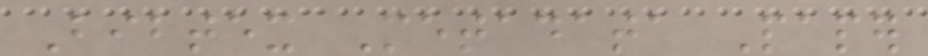Bibtex Metadata Paper
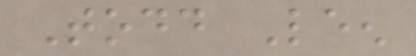Todd Leen
